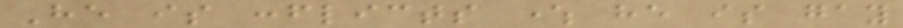He is conflicts where he is gay
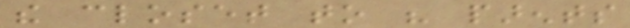the closet to his parents
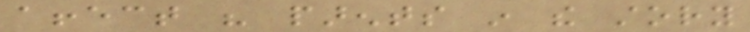affect his parents in the story
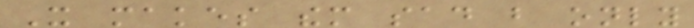It makes them sad but only
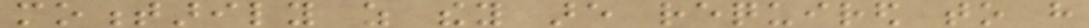momentarily as they are required to have
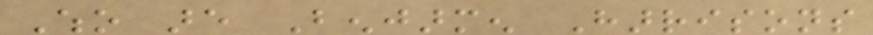Who are Benjarmen Harrisons
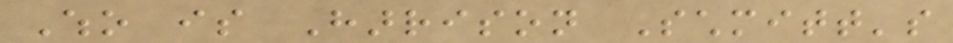Who is Harrison Schmitt's
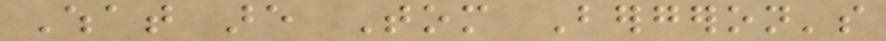What are Tom Bergeron's
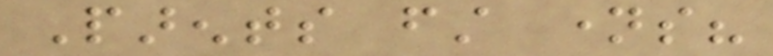Parents first names?
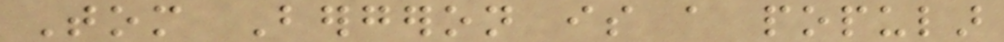Tom Bergeron is a popular
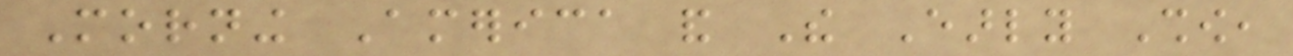Morning America and The Early Show,
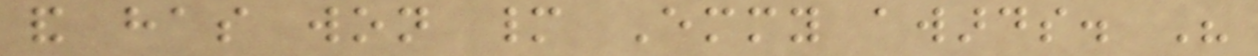and has won many Emmy awards. His
